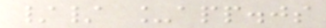// _app.js
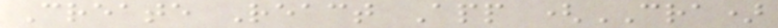Create React App (CRA)
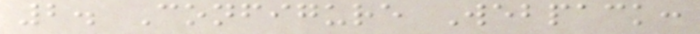2. Configure Webpack:
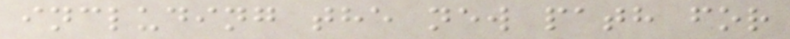including the new path for
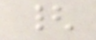{
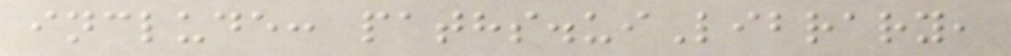include: paths.uiLibrary,
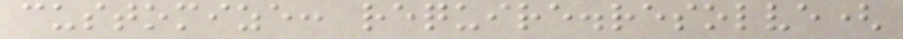customize: require.resolve(
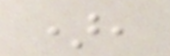),
